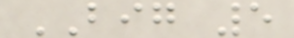BIG 5
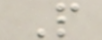P
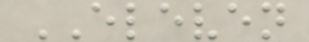ELEVEN
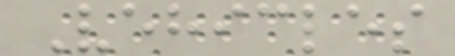Vehicles
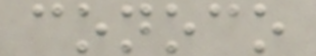conoco
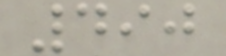490
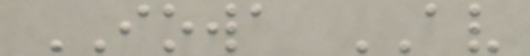IOWA AV
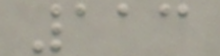113
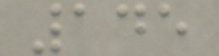145
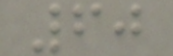60
